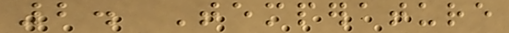2. Temperature
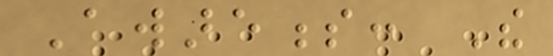Awareness: The
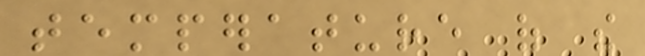temperature of the
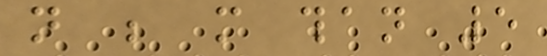not be more than 5
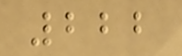222
